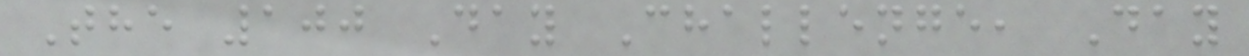The 100 Day Challenge, Day
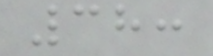38:
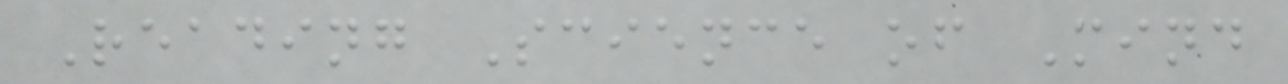Reading Science of Mind
